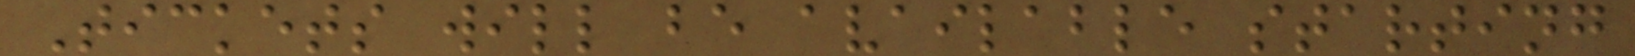Tickets will be available starting
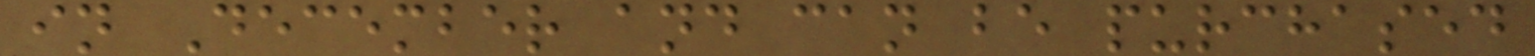in December and can be purchased
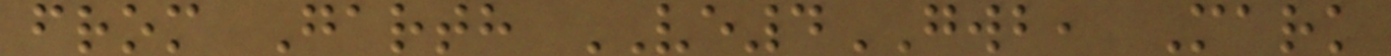from Garth VE4GWB, Mark
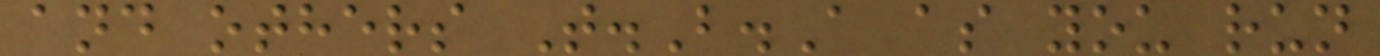and others T.B.A as you run
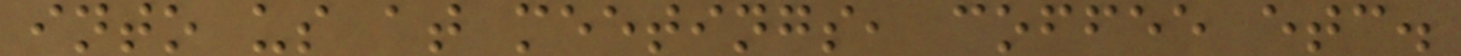into us at meetings, coffee etc.
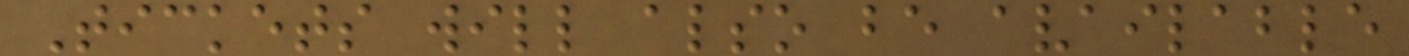Tickets will also be available
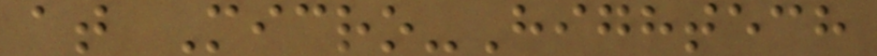at Micro-Hightech
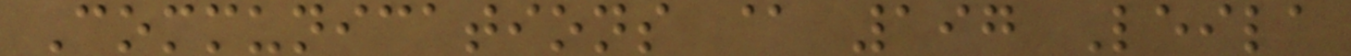Communications @ 197 Leila
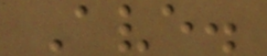Ave.
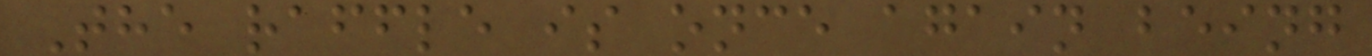The raffle is once again being
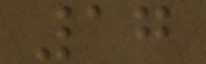17
